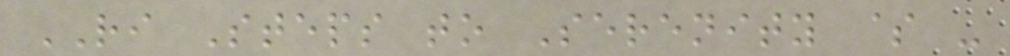RI Steps to Serenity $ -
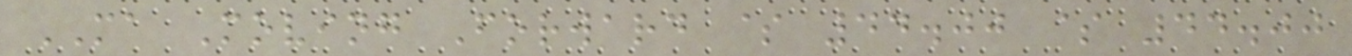MA Moving Forward $ 44.00 $ 44.00
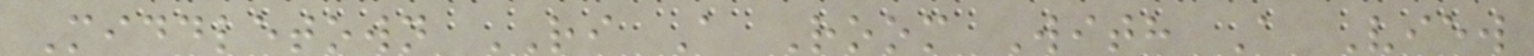Middletown RI A Room With A View
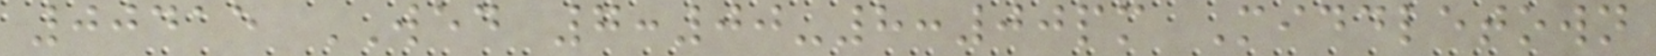00415 WED 7:00-8:00pm Middletown
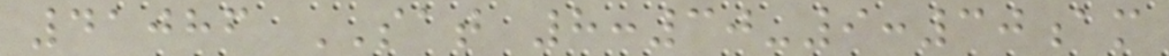41086 SAT 8:30-9:30am
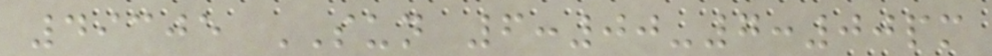49305 SUN 6:00-7:00pm
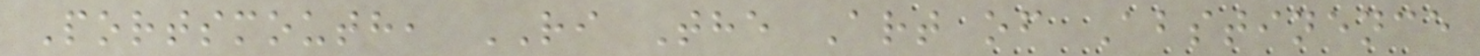Portsmouth, RI The Art of Abstinence
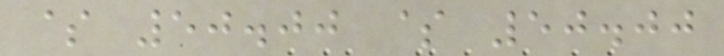$ 50.00 $ 50.00
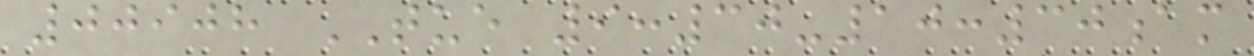00908 TUE 9:30-10:30am
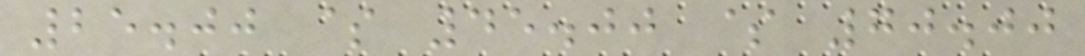25.00 $ 45.00 $ 70.00
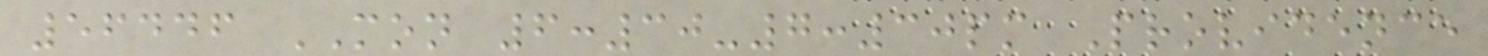56446 MON 6:30-7:30pm Providence
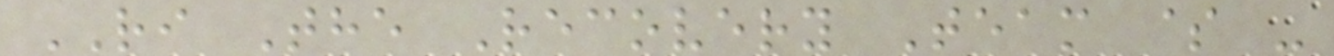RI The Recovery Team $ -
